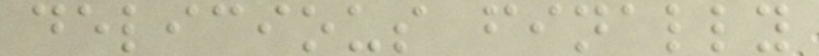delicious finally
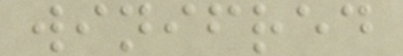winifred
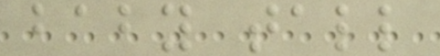baby tall
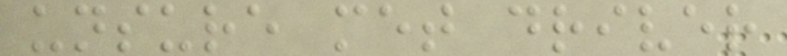unsure met driver
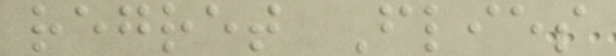regret Flies
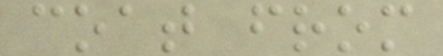coat from
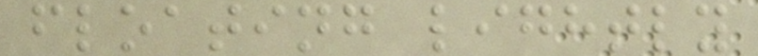floating lightly
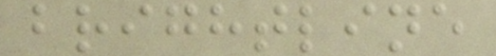brightline
